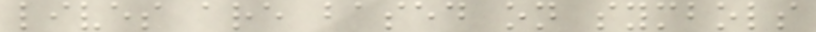lives are based on symbols
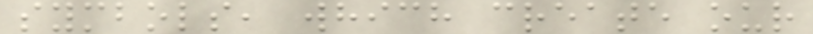symbols, which create our
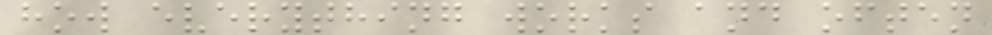how everything works and often
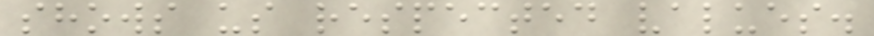shows us respected values.
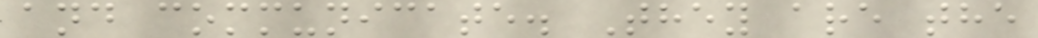and communicate. They are the
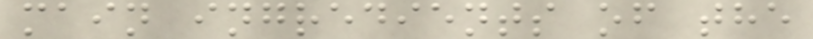main ingredients of the
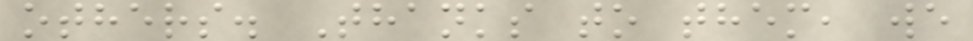others. Thanks to them, we
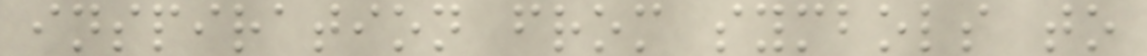inspiration from symbols to
